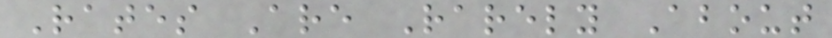Rates Are Rarely About
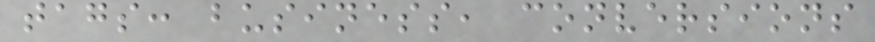tags: business, conversions
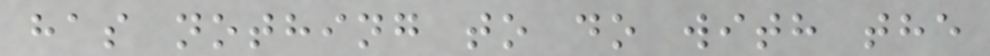has nothing to do with the
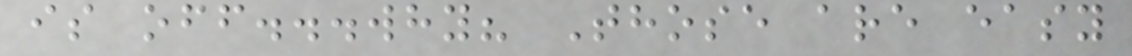is off...why? Those are easy
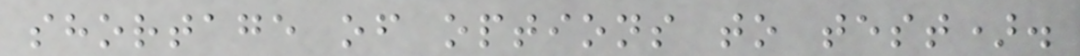shortage of options to test).
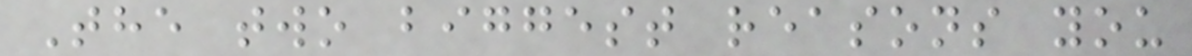The two biggest reasons you
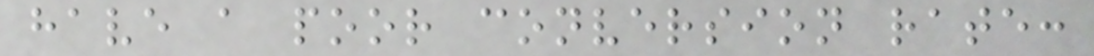have a poor conversion rate:
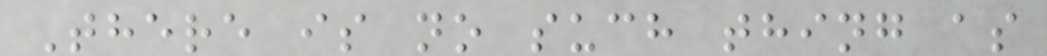There is no such thing as
